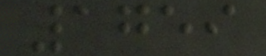1759
